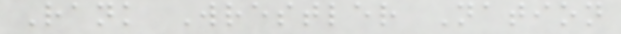Rank Wrestler Nation
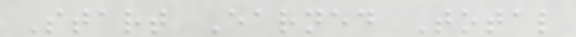Start Earned Total
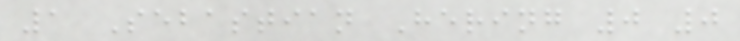1 Sebastian Hering 0 0
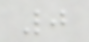0
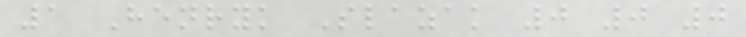1 Henryk Slazak 0 0 0
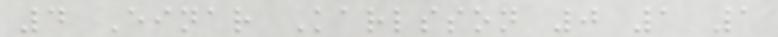4 Einar Karlsson 0 1 1
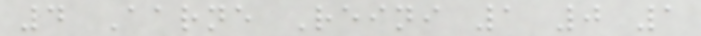4 Aarne Reini 1 0 1
